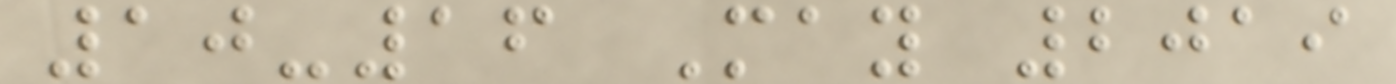10-16 May 2019
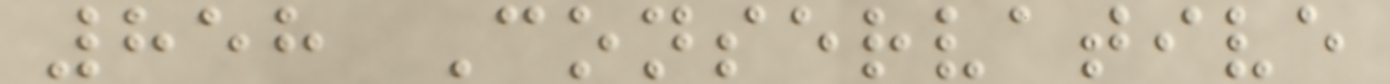858 Conservative
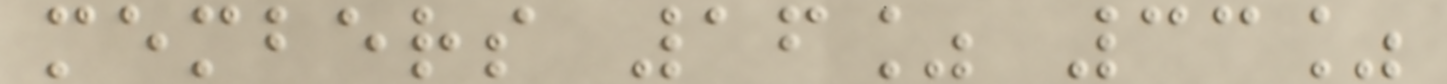members 16% 33%
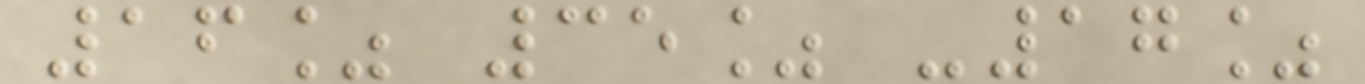16% 35% -17%
